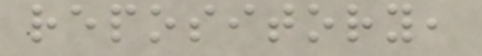repository,
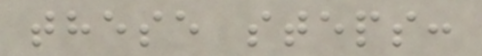these steps:
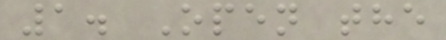1. Open the
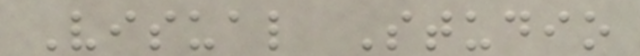Visual Studio
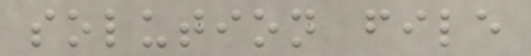solution file
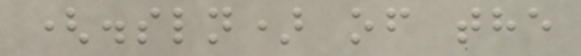(.sln) of the
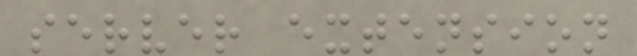server extension
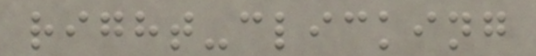right-clicking
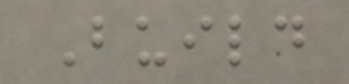Build
